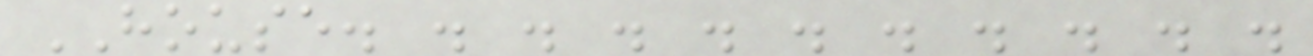HOUSE. . . . . . . . . . .
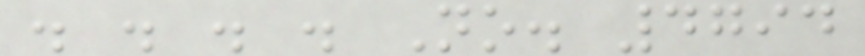. . . . No. 4794
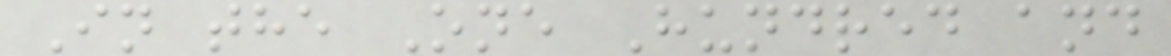In the One Hundred and
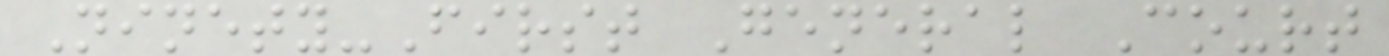Ninety-First General Court
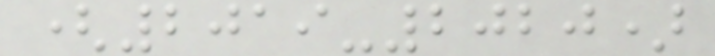(2019-2020)
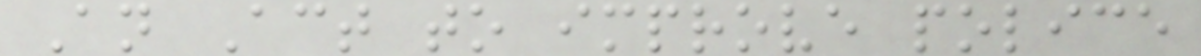An Act to improve police
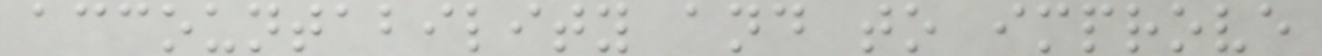accountability and to improve
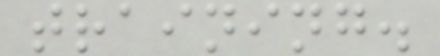training.
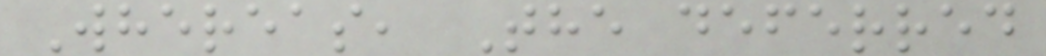Whereas, The deferred
